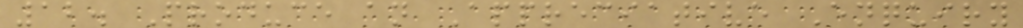12. Produce an Appreciative Enquiry
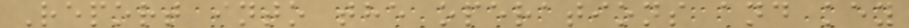Report into the operations and key
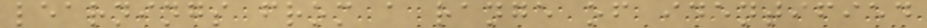learnings from a range of identified
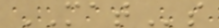MATs
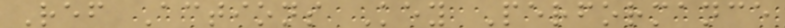Ref Actions Key Performance
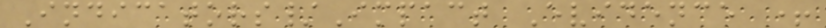Indicators/Impact Evidence +
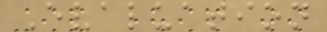Evaluation
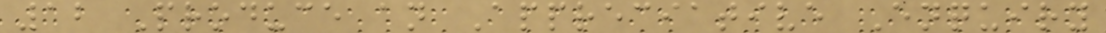12 Produce an Appreciative Enquiry
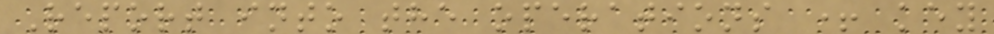Report into the operations + key
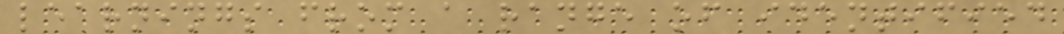learnings from a range of identified
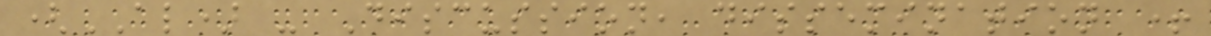(AL) - Discussion, dissemination +
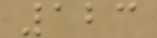123
